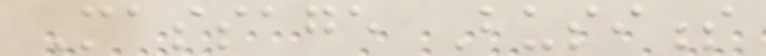Massage Business
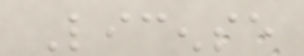License
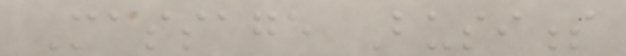Massage Business
